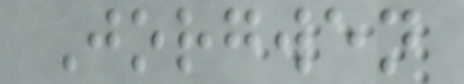Jorgwen
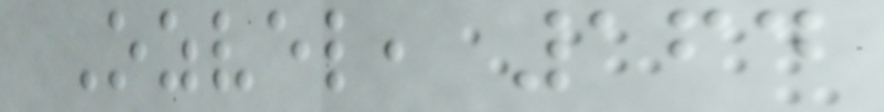Ozvel, 164
